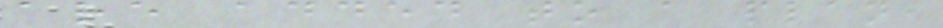are added to a plan,
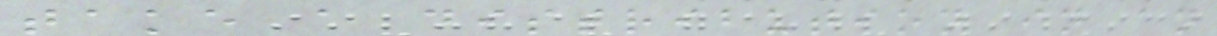take a distribution in an
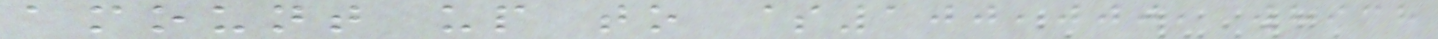amount up to $100,000, which
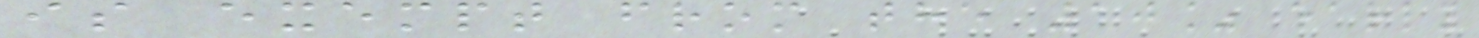is exempt from the 10% early
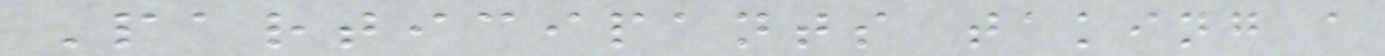Participants taking a
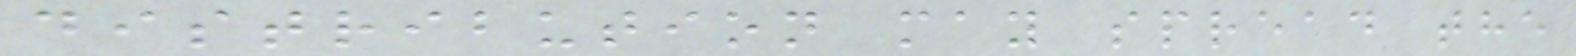distribution may spread the
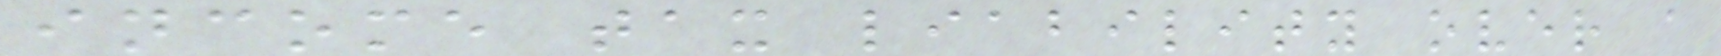income tax liability over a
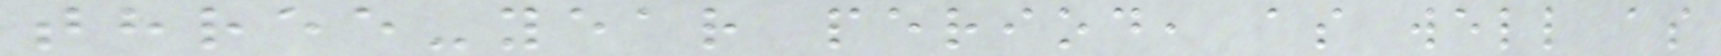three-year period, as well as
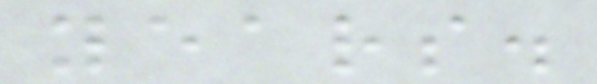years.
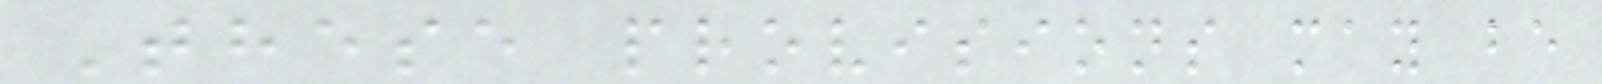These provisions may be
